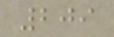209
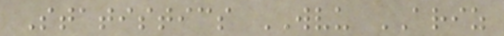Statistics WVU ARIZ
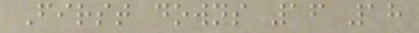First downs 16 18
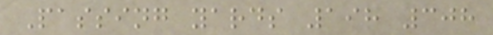Passing yards 198 308
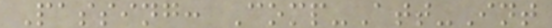Passing: Comp-Att-Int
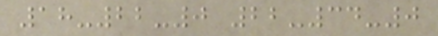18-22-0 22-34-0
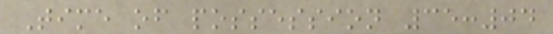Time of possession 35:04
